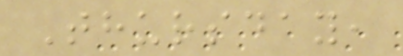Thursday,
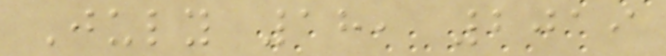July 18, 2019
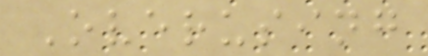Overusing
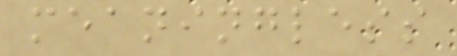meaningless
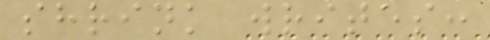shrink writes:
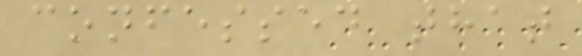confessed that
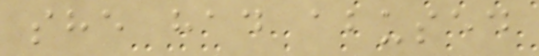she had abused
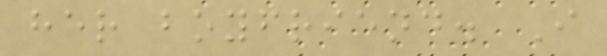her boyfriend. I
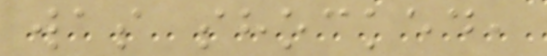was shocked,
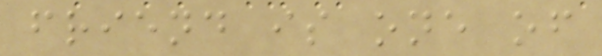friend is one of
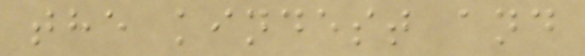the kindest and
